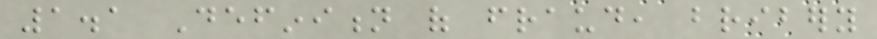1.1 Definition of fraud, bribery
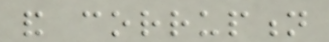and corruption
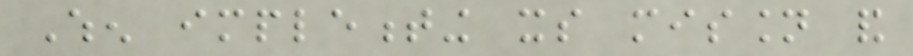When implementing its mission and
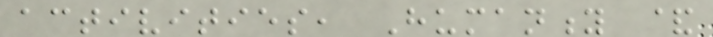activities, Humanity &
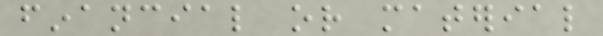financial or material
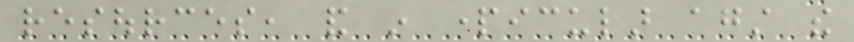resources, and in particular against the
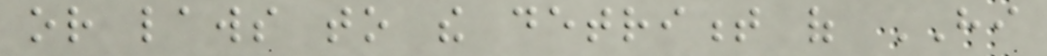or laws to the detriment of HI
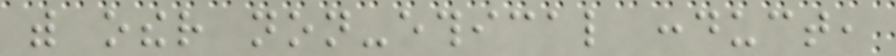with other non-ethical conduct,
